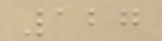127
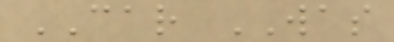CAR WAS
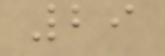29
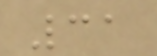31
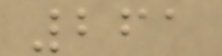261
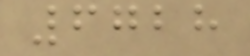6728
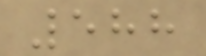588
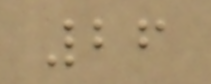26
